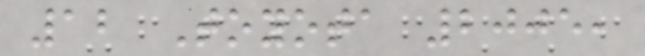12 Toyota 2005,
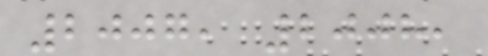2007, 2008,
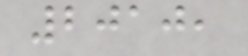2010,
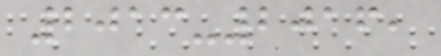2013-2016,
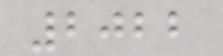2022
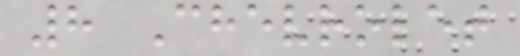8 Chevrolet
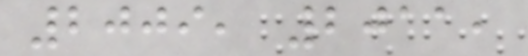2009, 2011,
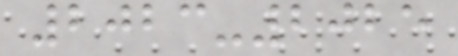2023-2025
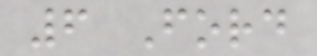6 Ford
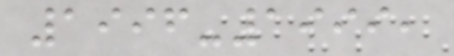1996-1999,
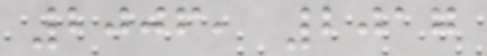2006, 2017
